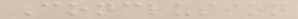Conclusion
